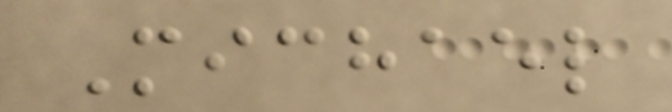Michael
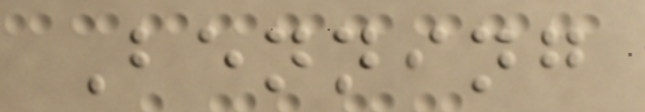Benning
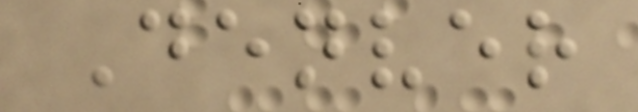Denver
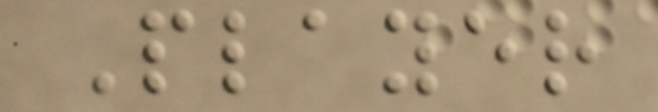Player
